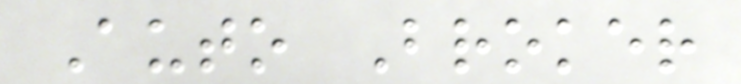Auto Broker
